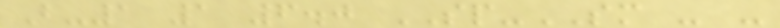B-1 1 6.0 SP-SM - -
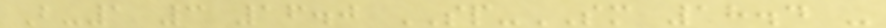B-1 3 16.0 SP-SM 18.4 -
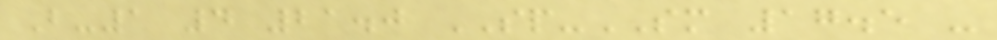B-1 4 21.0 SP-SM 17.5 -
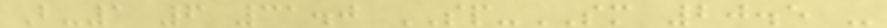B-1 6 31.0 SP-SM 20.5 -
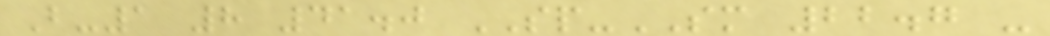B-1 8 41.0 SP-SM 22.7 -
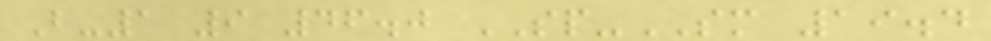B-1 9 46.0 SP-SM 19.4
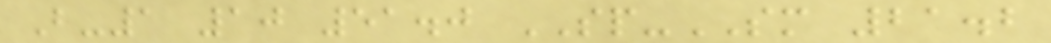B-1 10 51.0 SP-SM 21.2
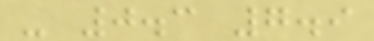- 0.3 7.9
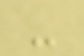-
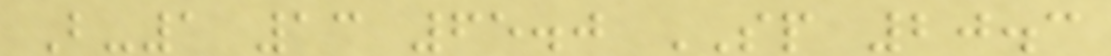B-1 13 65.0 SP 20.3
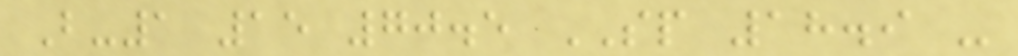B-1 15 70.5 SP 18.9 -
